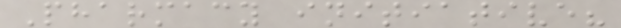Pharmacy initiative?
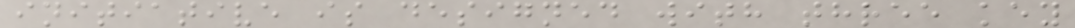initiative is designed with three key
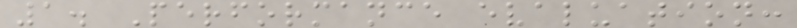1. Performance evaluation:
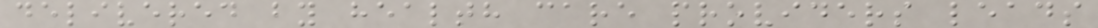delivered by health care providers leads
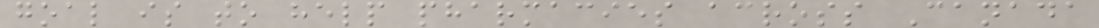goal is to help pharmacies across Canada
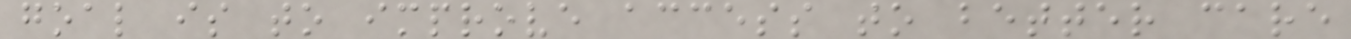goal is to improve access to better care
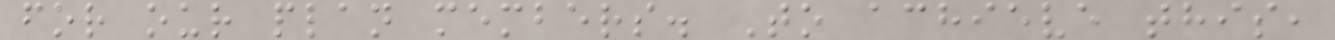for our plan members. To achieve this,
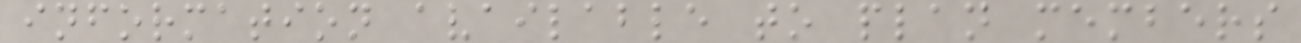information available to plan members
